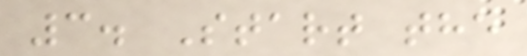3. Start the
